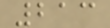213
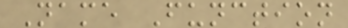Name Function
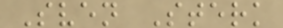Sven Sterk
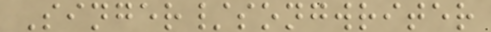Singer/songwriter
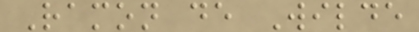Ramon de Wilde
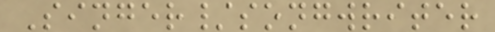Singer/songwriter
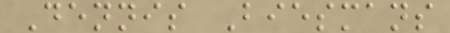Dennis Biesmans
